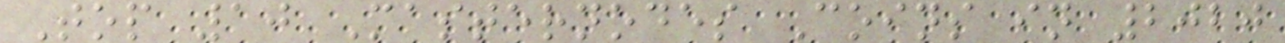Top 10 Masternodes Coins in 2020
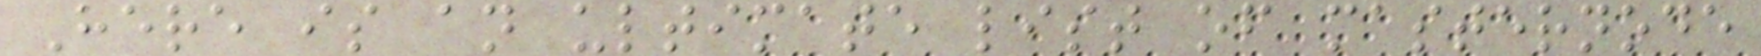Here is an ultimate list of masternode
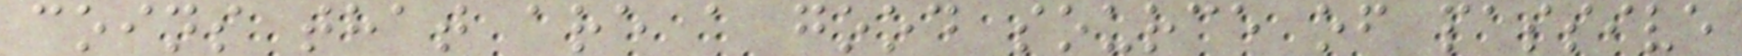coins that are a good source of passive
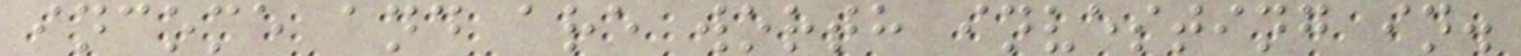income and are worth investing in.
